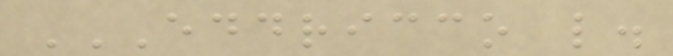EDDRICCO L.
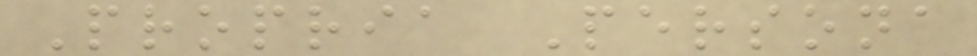Propria Persona
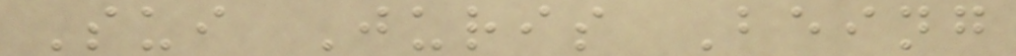Sui Juris Being
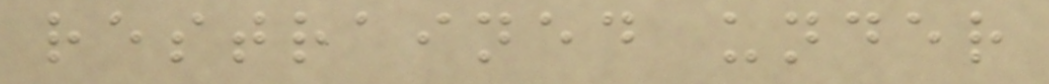restrained under
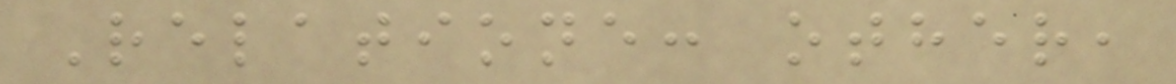Relatione: other,
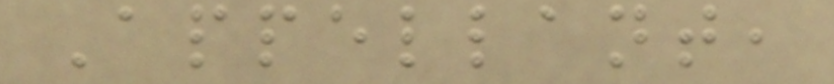Appellant,
